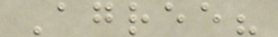Agree?
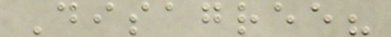Disagree?
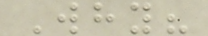Why?
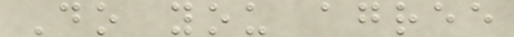Do you agree
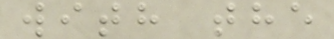with the
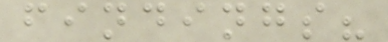findings?
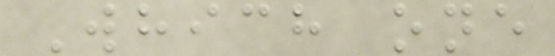Which one
